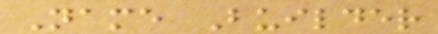Name Builder
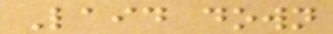Laid down
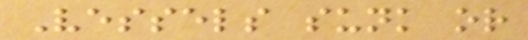Vessels sunk or
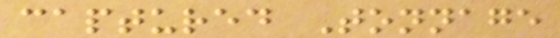captured Tonnage
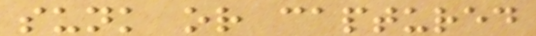sunk or captured
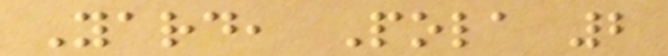Yard, Pola 2
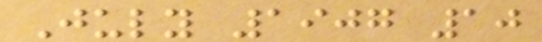July 1907 10
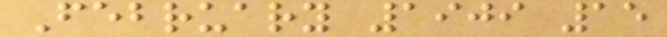February 1909 15
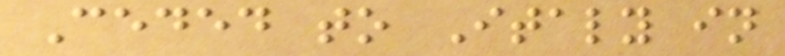Ceded to Italy in
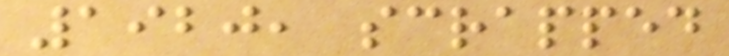1920, scrapped
